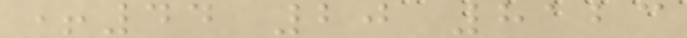+44 20 8123
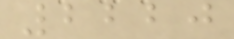2220
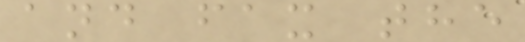and fax the
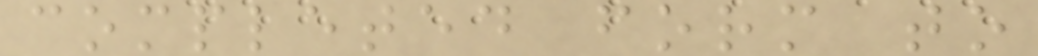completed form to
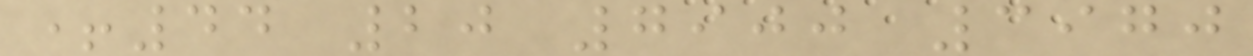+44 20 7900 3970
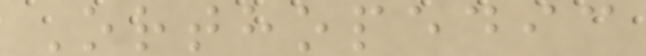Orthopedic
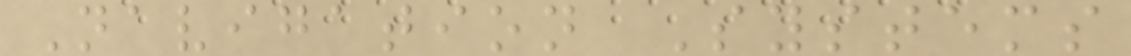Navigation Systems
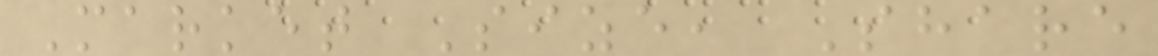Market Size, Share
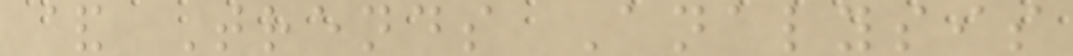& Trends Analysis
